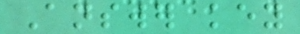Answer key
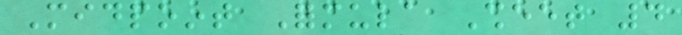Midpoint Formula Sheet 4
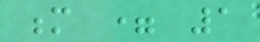m = 1
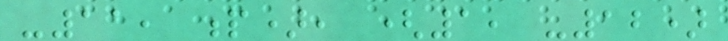-11, p), (1, -12)
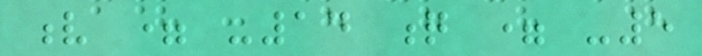v = -14 q = -5
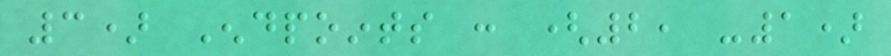3) Endpoints : (2, -1)
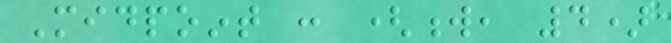Midpoint : (w, 4)
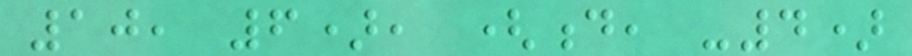10, 6), (d, -4)
